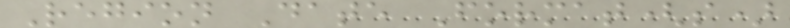Region Date Format(s)
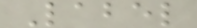Label
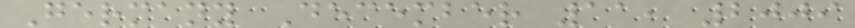Germany December 11, 2009
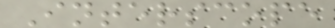Interscope
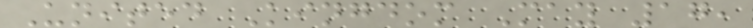United Kingdom May 17,
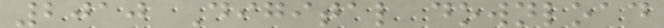2010 Digital download
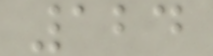124
